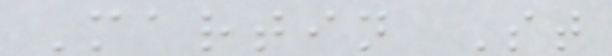Martin St
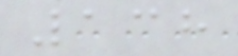138
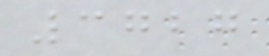3727
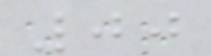00
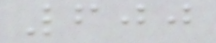600
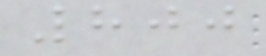800
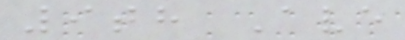9th Ave
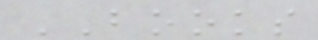BOOKS
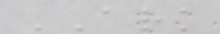ARK
